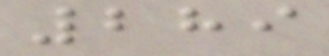289
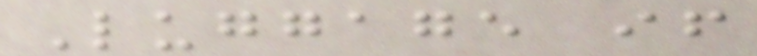Luggage if
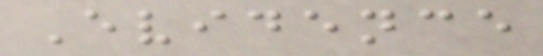Evidence
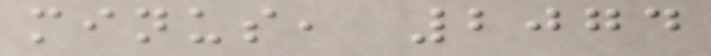minus, 2074
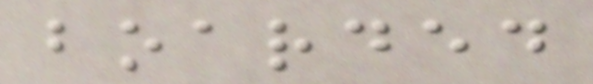boarded
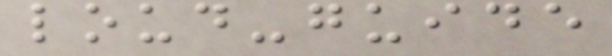loud-guide
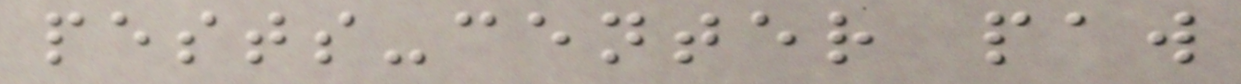pests-center paw
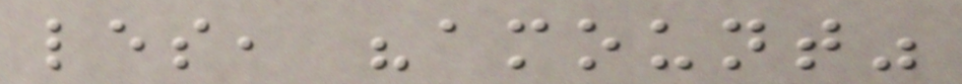les, "amount"
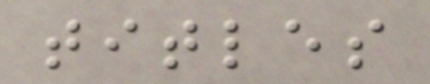titles
